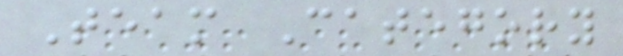Team Category
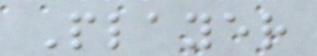Player
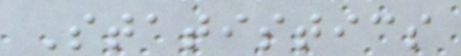Statistics
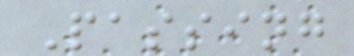Passing
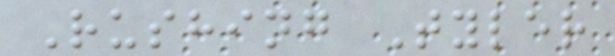Rushing Tyler
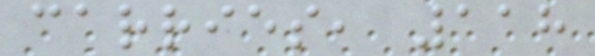carries, 118
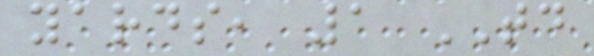yards, 1 TD
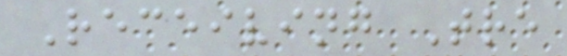Receiving Tre
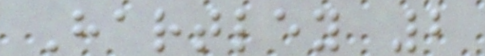Hartley 2
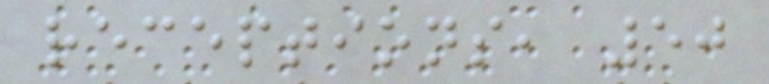receptions, 50
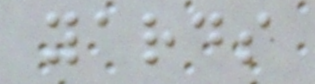yards
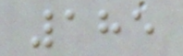185
